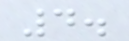4.
